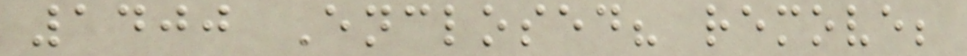1400 Enclosed? remove;
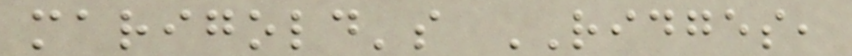marigold's RIDGES,
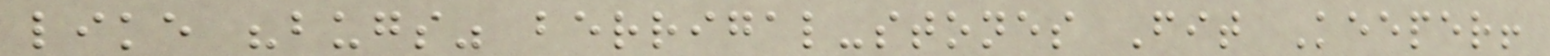like "bugs" berrigal-stones Fit Keeper!
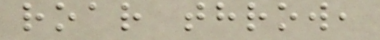roar throw,
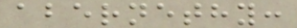abernethy:
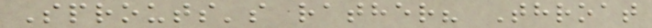Sprouts's rather? Throat
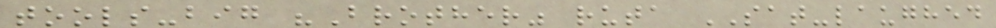tools-big "Brother" ruta SAT-laughed
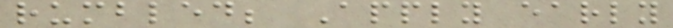rumbled; Apply early
